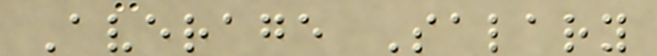Average Salary
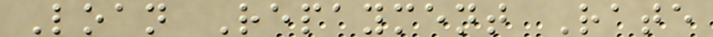Loan Repayment Rate
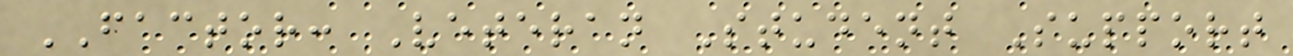FACTOR: Veteran Student Support
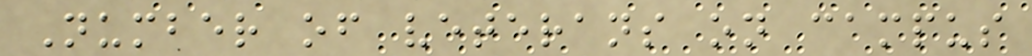Number of veterans on campus
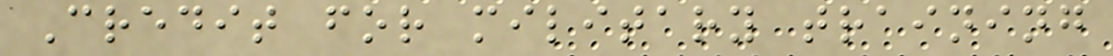Credit for military training
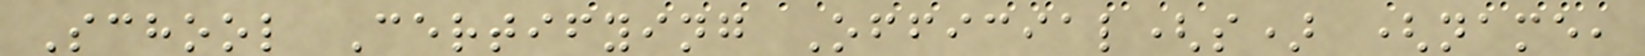School Certifying Official(s) (name,
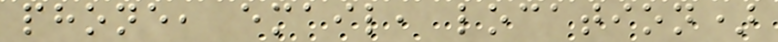phone, email, location)
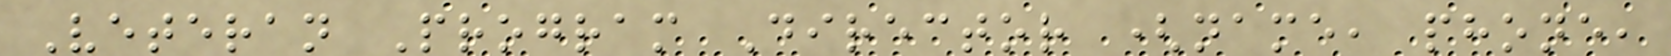Veteran Program Director (name, phone,
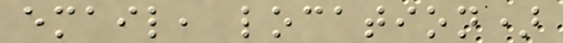email, location)
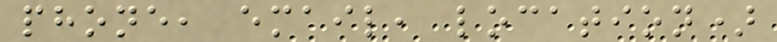phone, email, location)
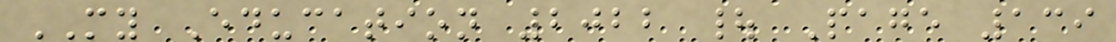MY Education 2022 | Page 139
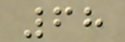68
